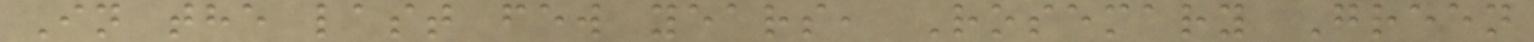In the last few years, Rosemary Green
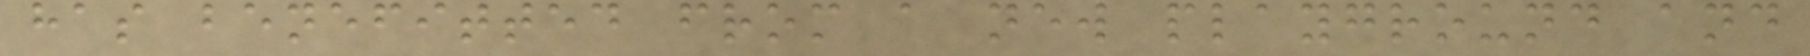has benefitted from a new playground and
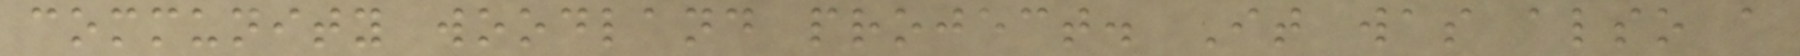community woodland project. It was also a
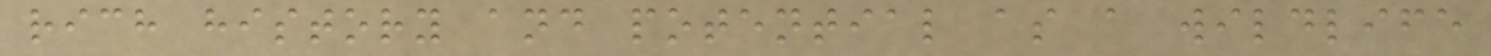rich history and potential as a wildlife
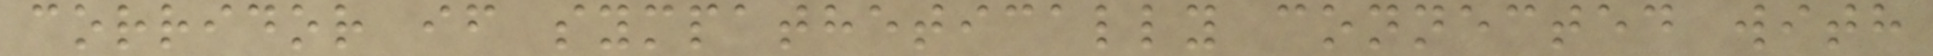corridor if sympathetically connected with
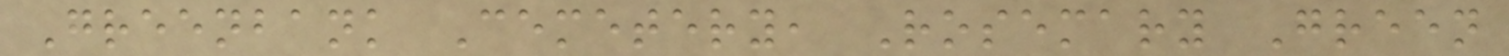Greenbank Cemetery, Rosemary Green
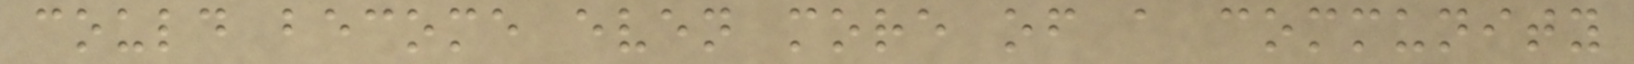could become even more of a community
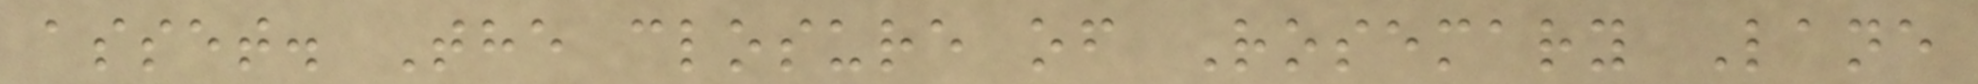asset. The closure of Rosemary Lane
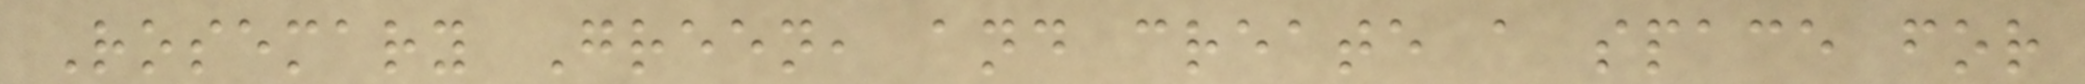Rosemary Green, and create a space for
